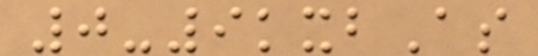0-9kxbAs
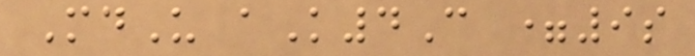MdU aK4C =9s
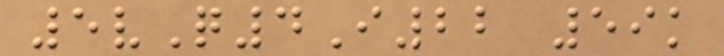5vQ4I22 59k
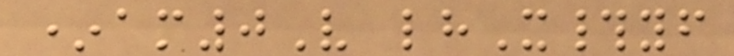*am0V lhX#yf
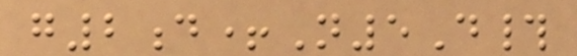g2d+N5D#
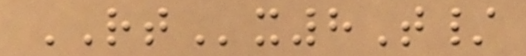RTx8T/
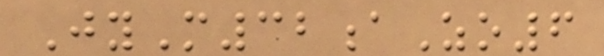JyM32aZo6
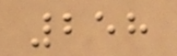258
